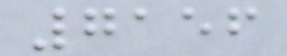7156
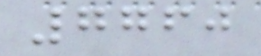7760
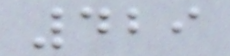429
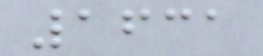1631
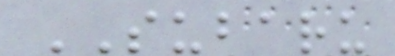SUBARU
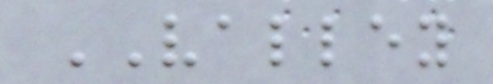VALLEY
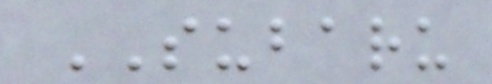SUBARU
